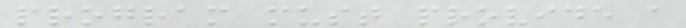program must provide a
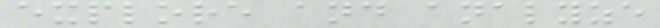explore and analyze
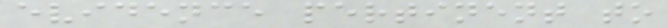evidence pertinent to
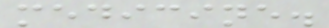medicine.
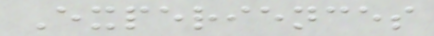Experiences
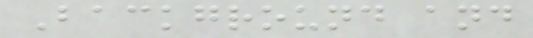Background and
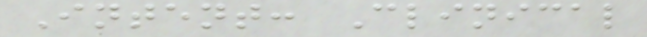Intent: Clinical
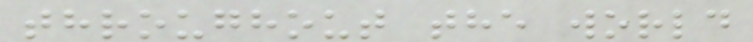throughout the world
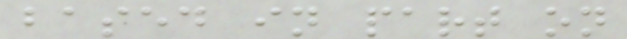based in part on
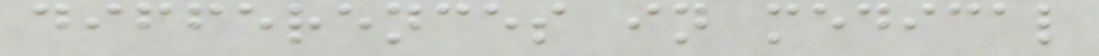differences in medical
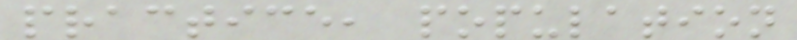practice, population
